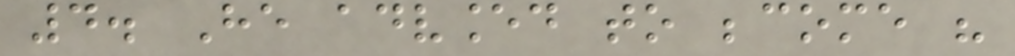4. He advanced to become his
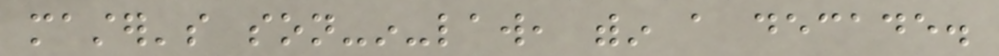master's son-in-law, within a decade.
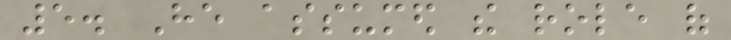5. He assumed the role of
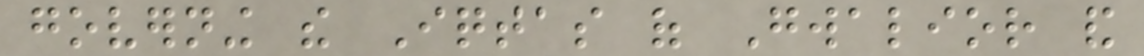governing the Iqtas of Gwalior and
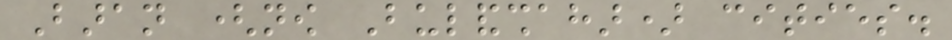Baran (now Bulandshahar) cities.
